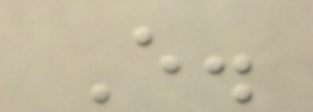E.
